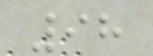98
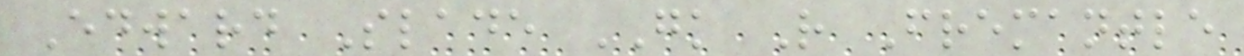Edward Slade GK R Fremantle
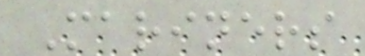Mariners
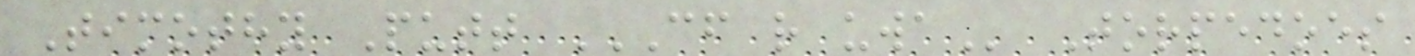Timothy Putt CF R UWA Torpedoes
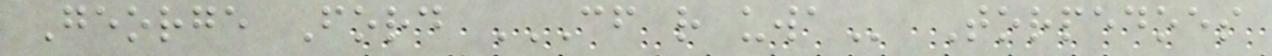George Ford CF R UWA Torpedoes
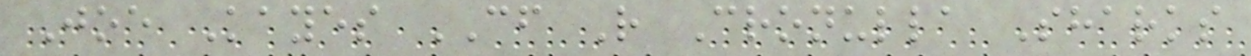Joe Kayes CF R Cronulla Sharks
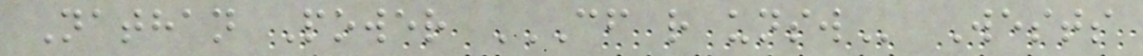Nathan Power CF R UNSW Wests
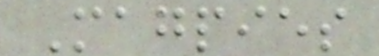Magpies
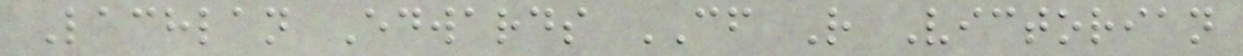Lachlan Edwards CF R Victorian
